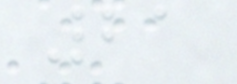21
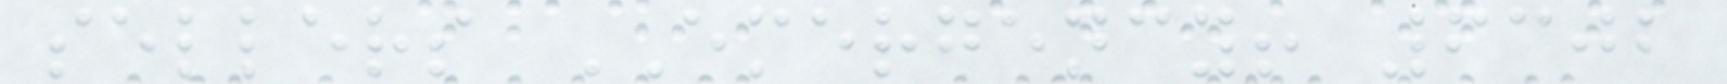sellers EMERGENCY! 6302
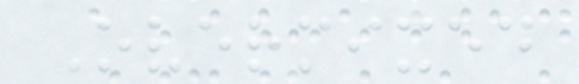Overmixed
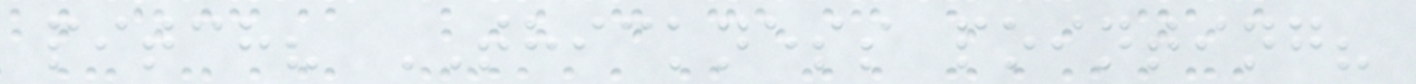pitch? THICKNESS pointing?
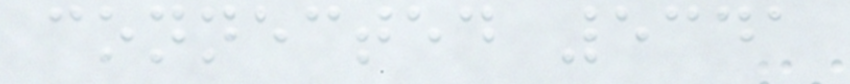connected 5341
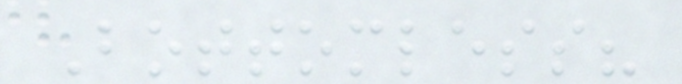Bottomless?
